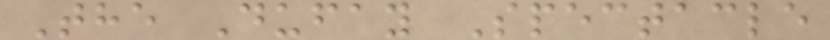The Dufay Spectacle
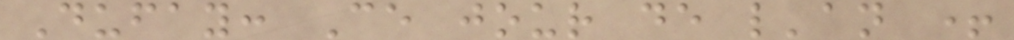Dufay: Ce jour de l'an +
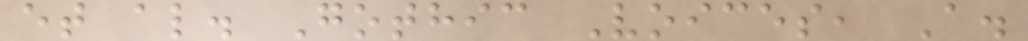et al. Gothic Voices, A.
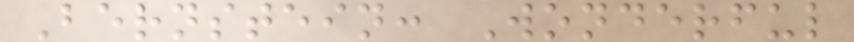Bernstein: Wonderful
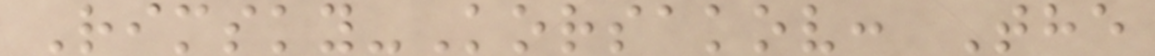Rimsky-Korsakov: The
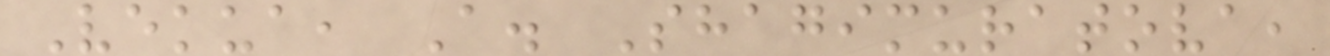Vekua, A. Shagimuratova,
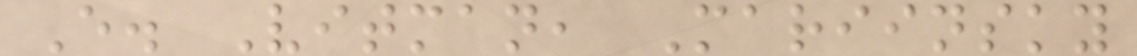E. Vitman, Mariinsky
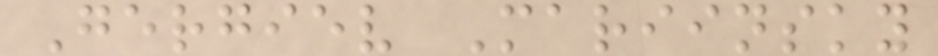Gergiev Mariinsky
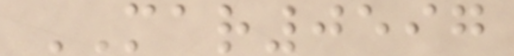MAR0597
